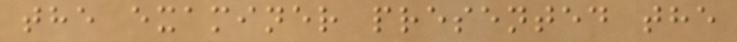the examiner presented the
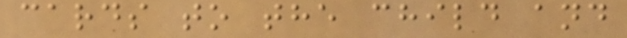cards to the child and
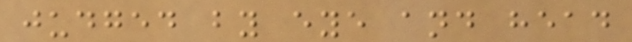judged by eye and head
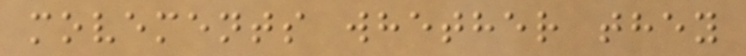movements whether they
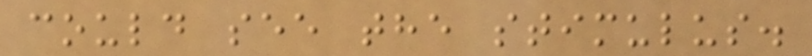could see the stimulus.
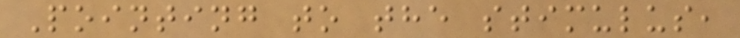Pointing to the stimulus,
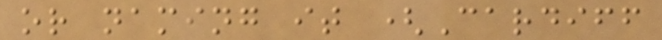or naming it (Cardiff
